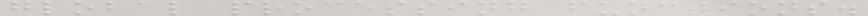global processing functions.
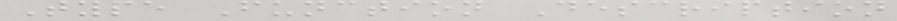Type Function Description
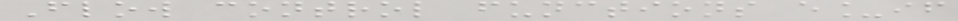Flow control functions e_if
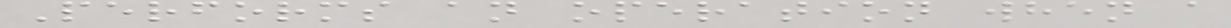Performs an operation when a
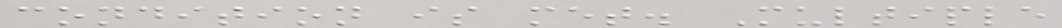condition is met. Multiple
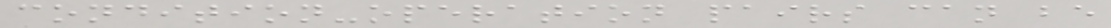condition-operation pairs can be
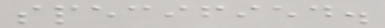specified.
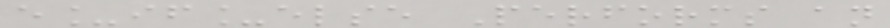e_if_else Performs an
